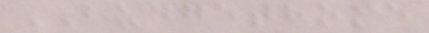BUDGETHOME
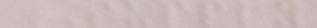SUPPLY
